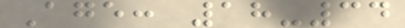Age: 18-34
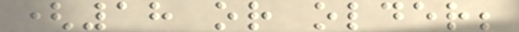(18 or older;
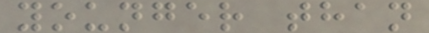younger than
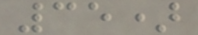35)
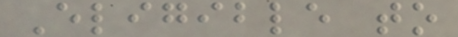Eligible to
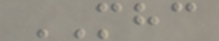MHC
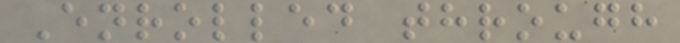Enrolled through
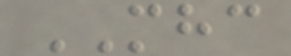MHC
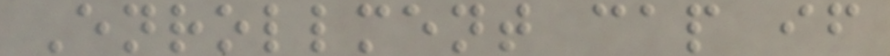Enrollment cap if
